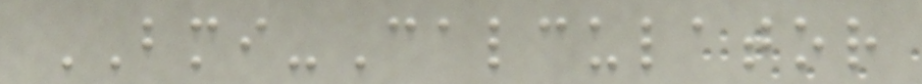BMI-Calculator
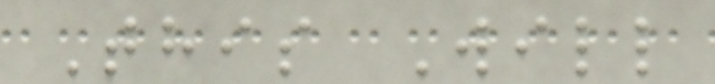This Will
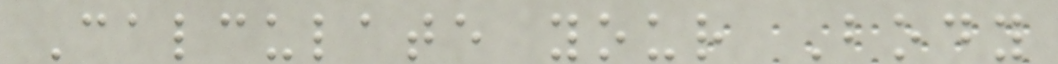Calculate your Body
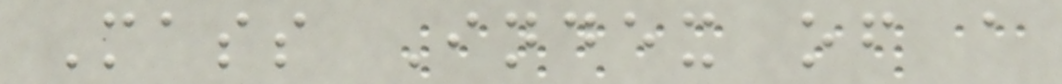Mass Index of a
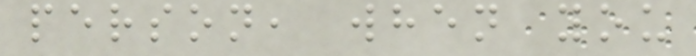person, when you
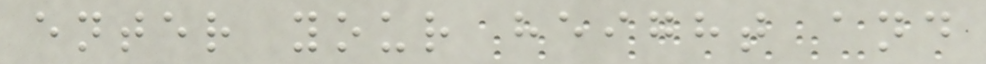enter your height and
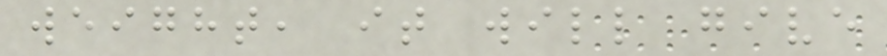weight, it will give
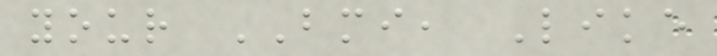your BMI, Like
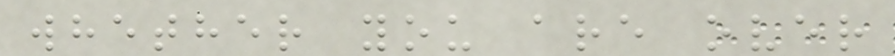whether you are over
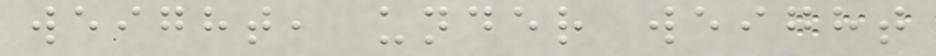weight, under weight
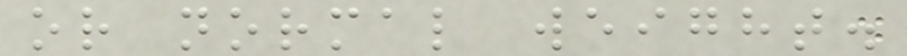or normal weight.
